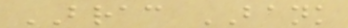BRAC BANK
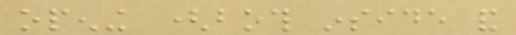opening (both inside and
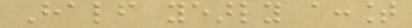Half yearly account
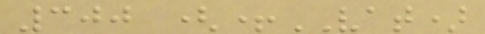300 (+VAT)
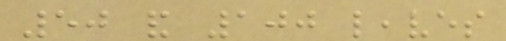50 and 100 leaves
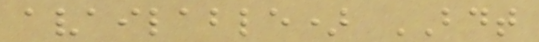available) BDT
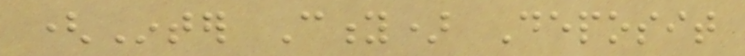(Inter City) Deposit
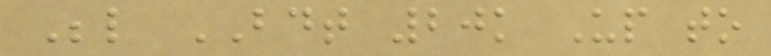Below BDT 20k Up to
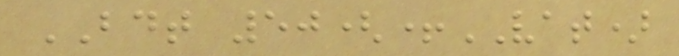BDT 50(+VAT)
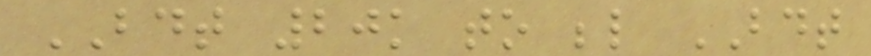BDT 20k to below BDT
